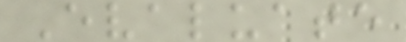Evaluate
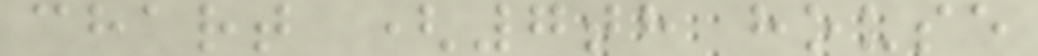chart (7th house
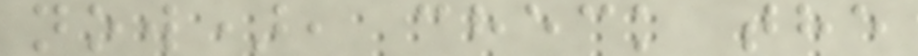now), check the
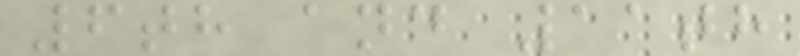6th and 11th
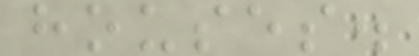houses.
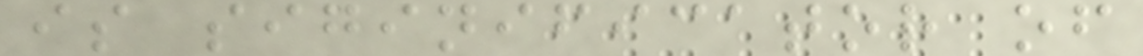is siginificator of
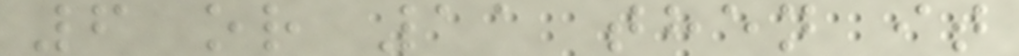6 or 11 then it
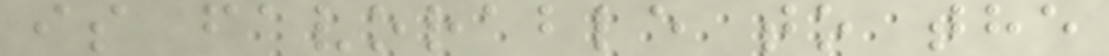is favorable to the
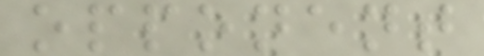opponent
